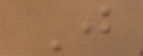J
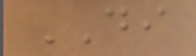DI
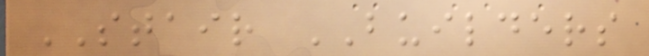STAIR BUILDERS
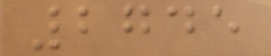2745
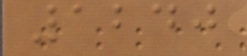1240
